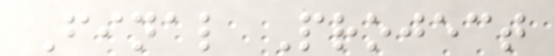Final Project
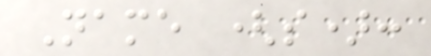Name (s):
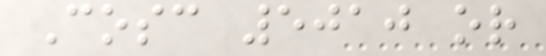Cosc 5010 or
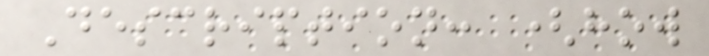Description: (how
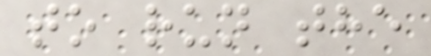to run the
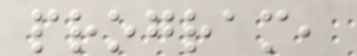program,
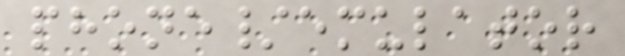phone/emulator
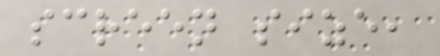screen size,
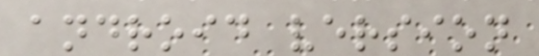android version
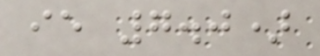ie 7.0)
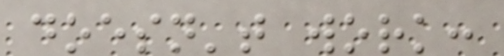doesn't work:
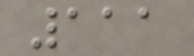111
